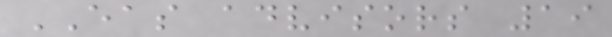EAS advisors 19
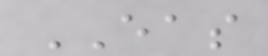EAS
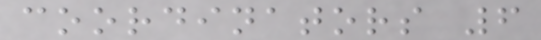coordinators 6
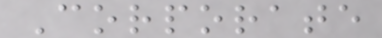Corporate
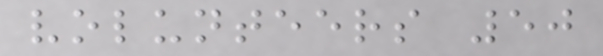volunteers 50
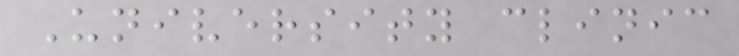University clinic
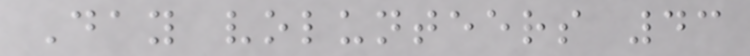Day volunteers 43
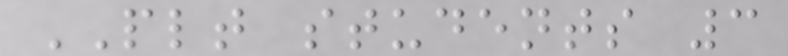PLT students 3
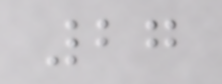27
